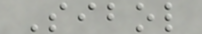Sibol
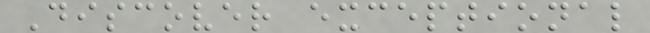Discover exceptional
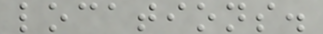locations.
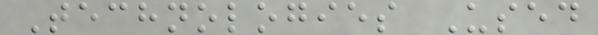Technologies Used
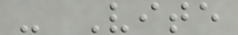- Vite
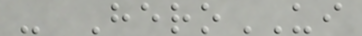- HeroUI
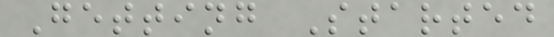Getting Started
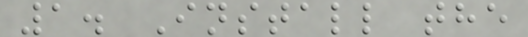1. Install the
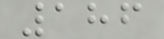186
